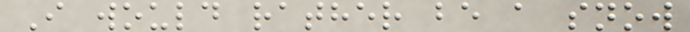I would rather be a snow
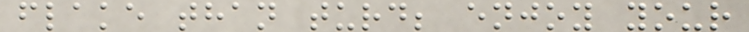flake than turd; enjoy your
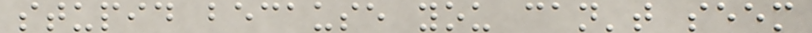stupid because you can't seem
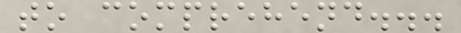to comprehend...
